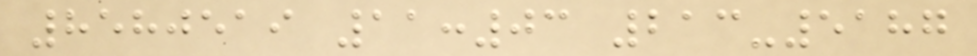8580519 11:03 213-5187
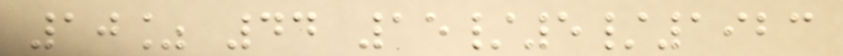10% 44 15/5/1923
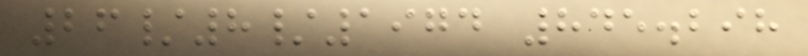26/8/1974 845.298
